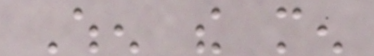When the men
